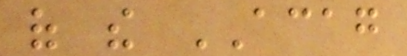of the ACAG
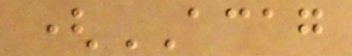(ACAG
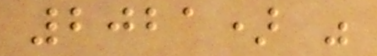2021) was
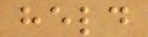held
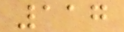117
